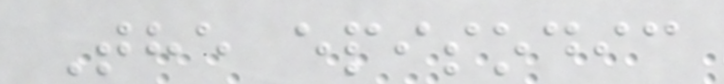The episodic
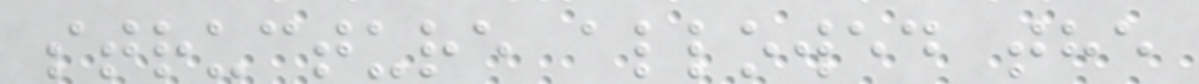structure allowed the
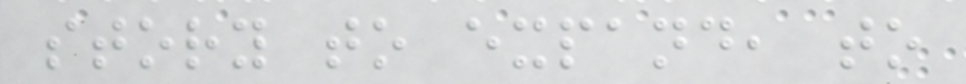story to expand, to
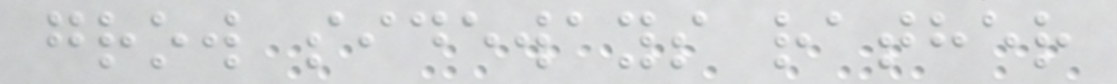grow sideways rather
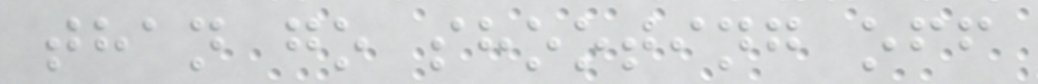than go shooting off
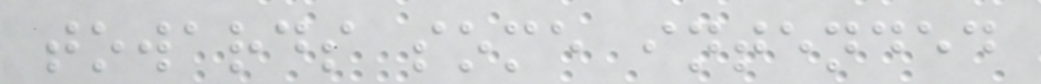towards some intended
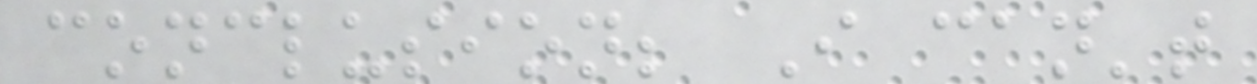conclusion; I can't
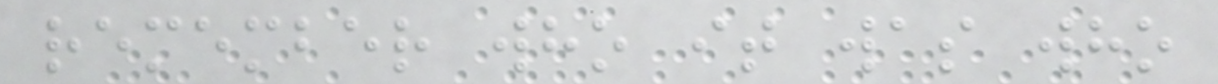remember who it was who
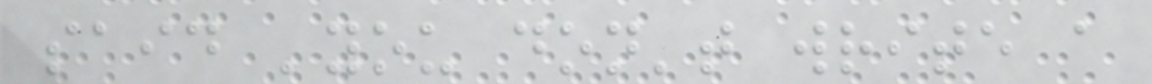said 'you don't write a
